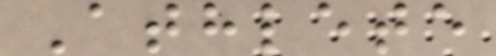Athlete
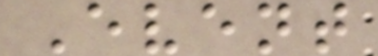Event
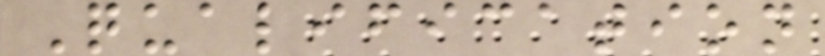Qualification
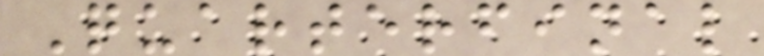Quarterfinal
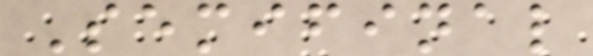Semifinal
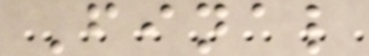Final
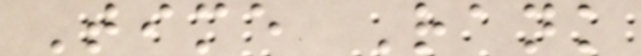Time Rank
